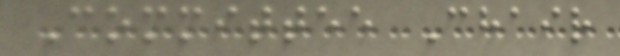Committee Chair
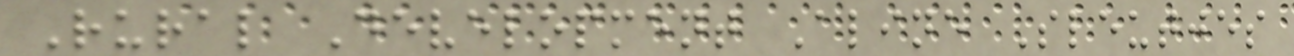Rural Development Aline Sleutjes
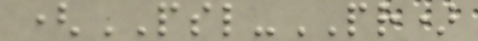(PSL-PR)
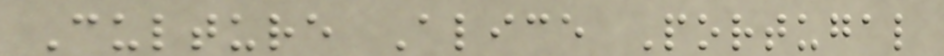Culture Alice Portugal
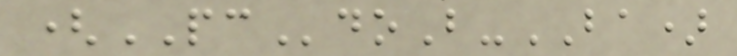(PCdoB-BA)
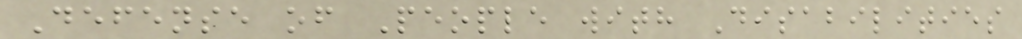Defense of People with Disabilities
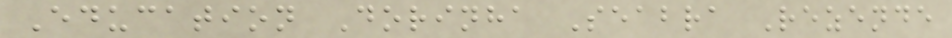Education Dorinha Seabra Rezende
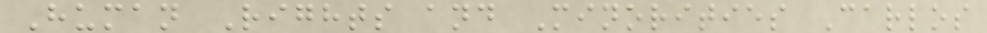Human Rights and Minorities Carlos
